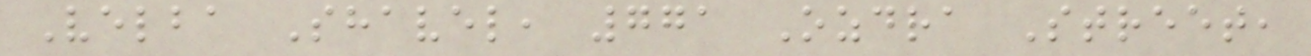Velba Shavel, 771 Ozdra Street,
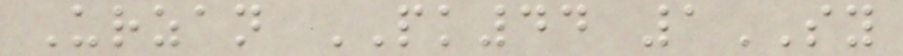Urzan PK44 1SY
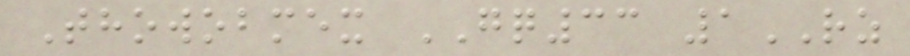Thowobmex GQ33 1RZ
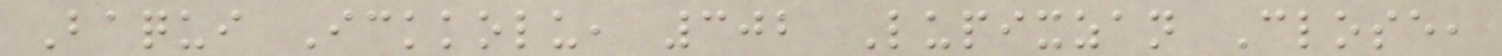Baqui Ickkolu, 302 Lupixzan Close,
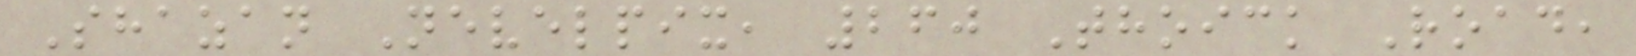Shazan Nevelpix, 260 Thoick Road,
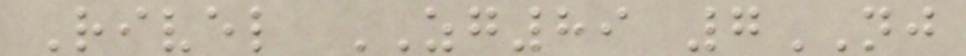Rivel ZG89 7NJ
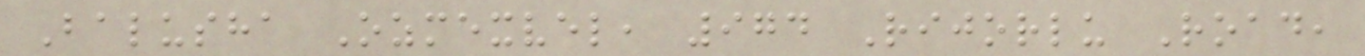Balusha Ozmexvel, 974 Rijorlu Road,
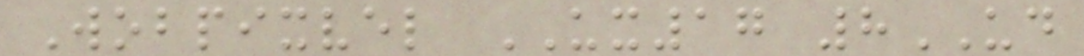Wobpixvel UX17 8UD
